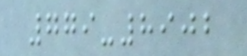779-8902
